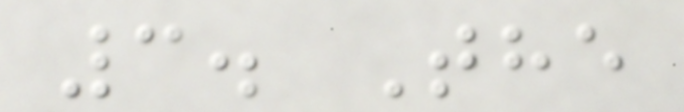3. The
